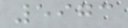5973
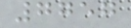7757
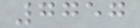7757
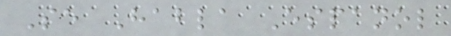Se Habla Espanol
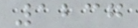1237
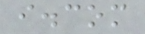i.com
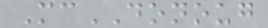McDONOUG
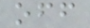off
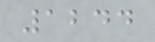1244
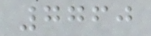7760
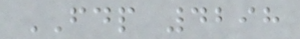FDP 4298
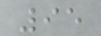95
